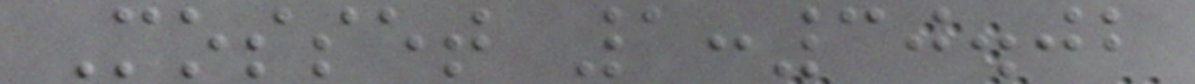Mosset 1:30.02
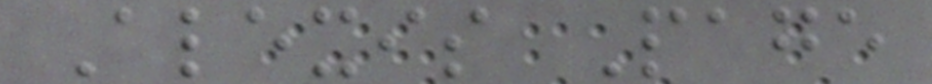Alexis Page
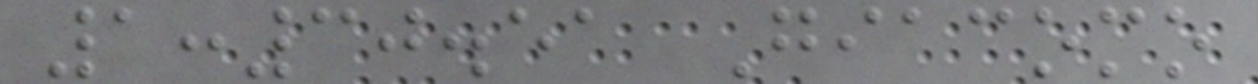1:30.51 Giacomo
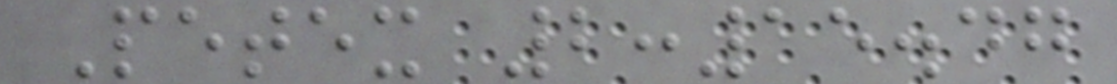Petex 2:15.47
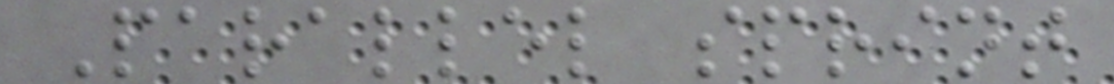Parallel sprint
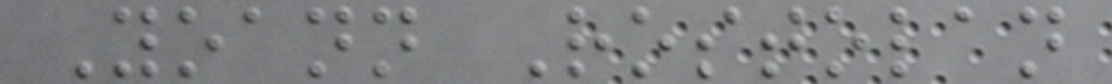Yoann Rostolan
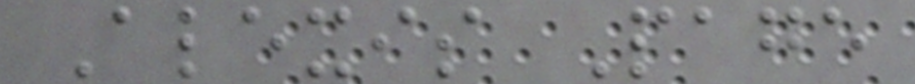Alexis Page
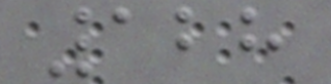128
